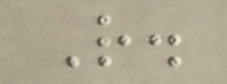R.
